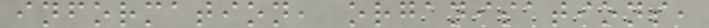information, organisations,
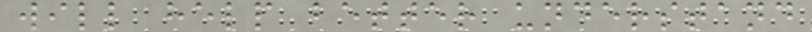will help better understand
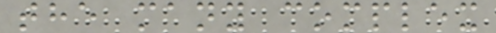the many complex
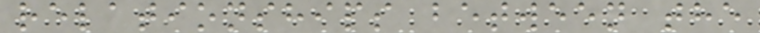relationships between the
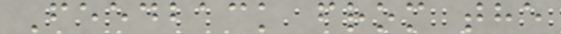Feedback from the
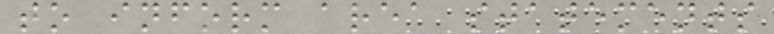to inform area statements
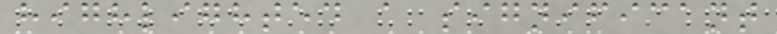highlighted a significant
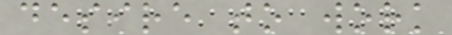desire to work
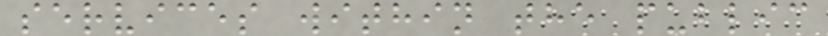services within the public
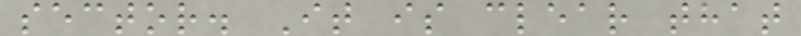sector. It is clear that
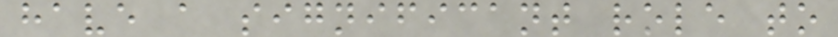have a significant role to
